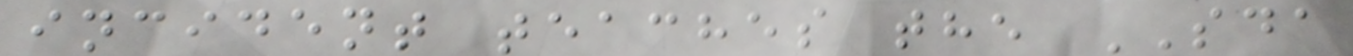incident teaches the SDA
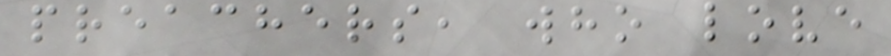preachers, who love
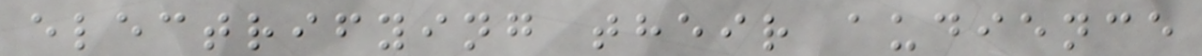electrifying their audience
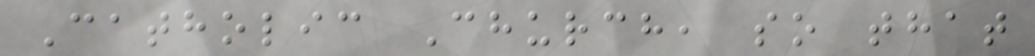Catholic Church, so that
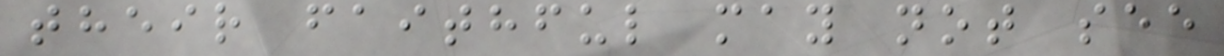their faithful may not see
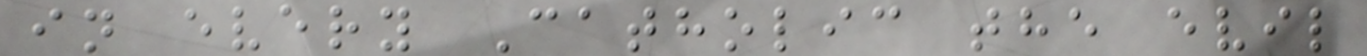in every Catholic the evil
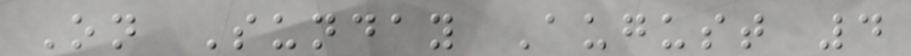On Sunday August 4
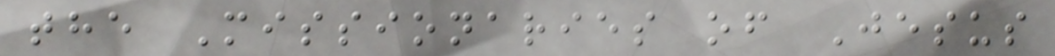the Missionaries of Jesus
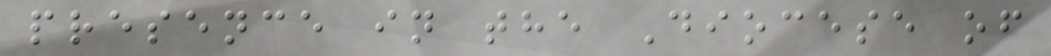presence in the Diocese of
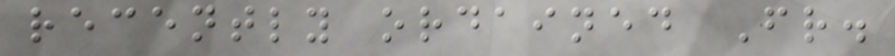recently ordained Fr.
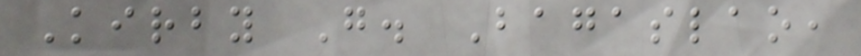Kirby G. Bagaslao,
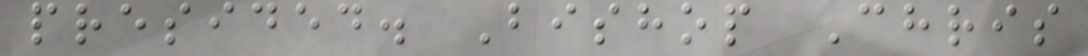presided. Bishop Chris
